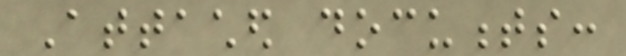Attached documents:
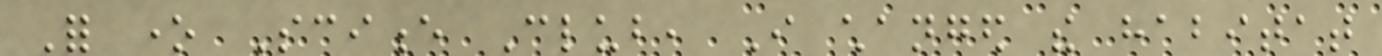For one Science Club, I changed the habitat
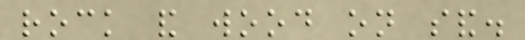rock and wood on sand.
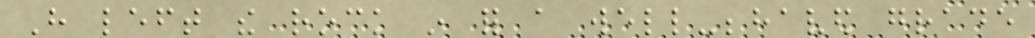Have left the rock in for a well-behaved grade
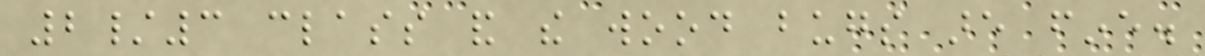2/3 class and the wood bugs are fine.
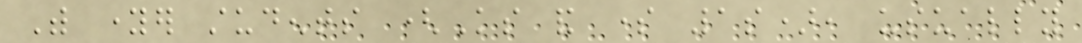With younger students (Ks and some 1s), usually
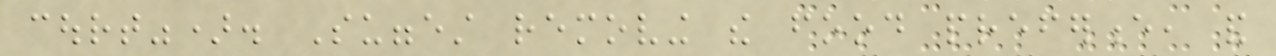court"). Suggest removing the food preference, and
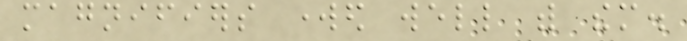magnifiers worked well with them.
